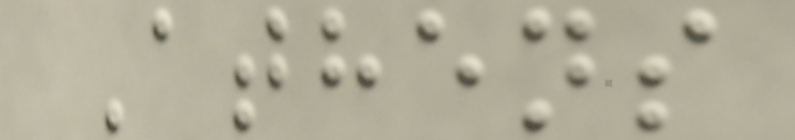Athens
